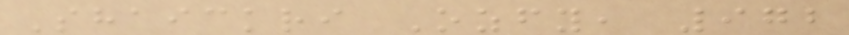Shaickri Ozfy, 972
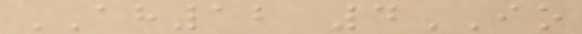AH12 4IO
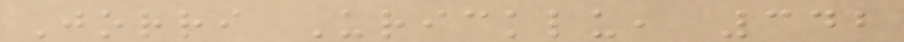Jorri Uricklu, 342
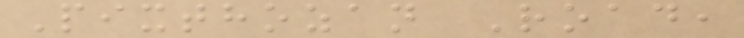Pixthozan Road,
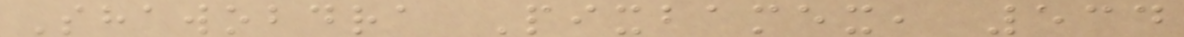Shawobdra Pixbamex, 534
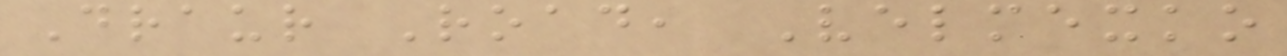Draur Road, Velmexko
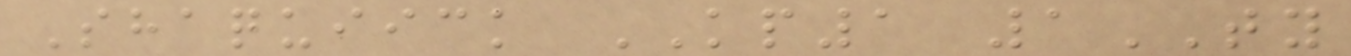Shaquiick KP1 1TY
